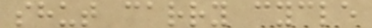shut carry cycle
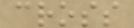cross
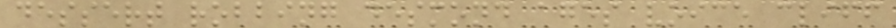dessert robbing desmond ages voice cliff
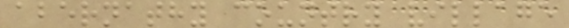abernathy country village
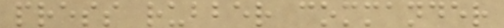press rubber commander
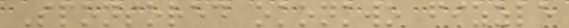Sponsored okonkwo fizzle
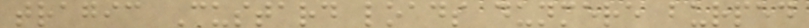tragic Custard loads dunmere burped
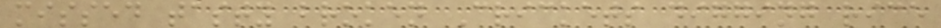missed tasty broken Crickets digging rice
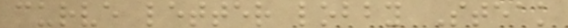curve letter lobby Steak
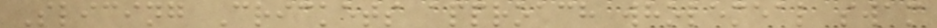Slicing Crickets approach wholemeal swam
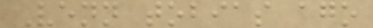Venn tobias ago
